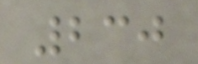230
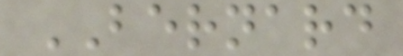BERNARD
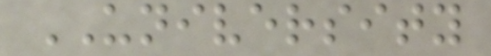UNIVERSITY
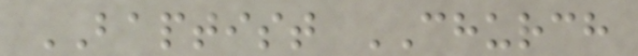BAPTIST CHURCH
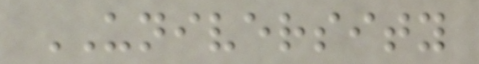UNIVERSITY
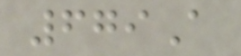679A
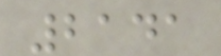2141
